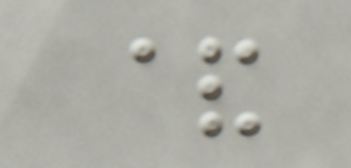&
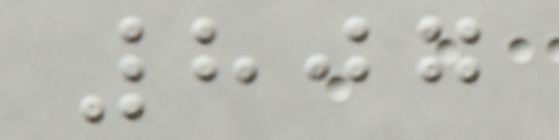807
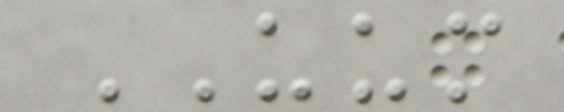UUM
